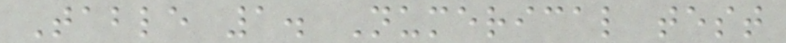Table 1. Numerical test
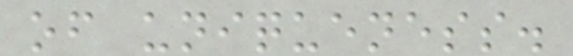of uniqueness.
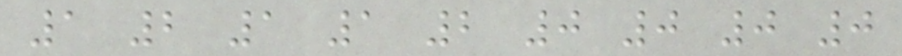1 2 1 1 2 0 0 0 0
